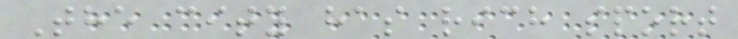The city has rich sport
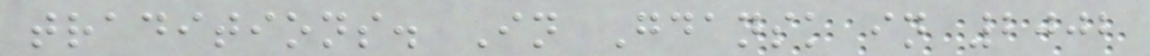traditions. In Gdansk in 2002
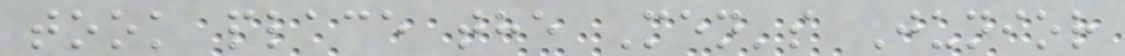took place the Men's Junior
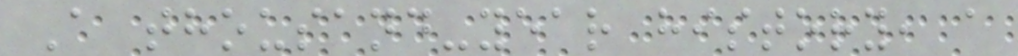A thousand-year history, a
